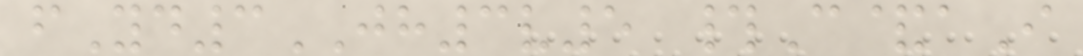fYd3JH3v5 #C&aI
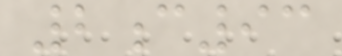2c93
